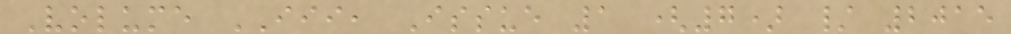Volume III, Issue 1 (7) / 2015
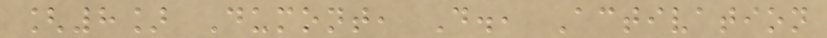[8] Dumont, D., Activation
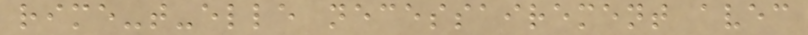rime-t-elle necessairement avec
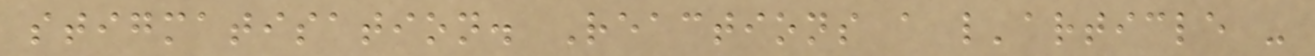stigmatisation. Reactions a l'article -
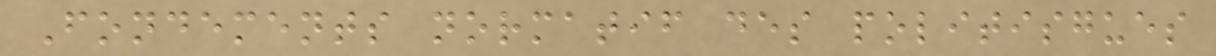Fondements normatif des politisgues
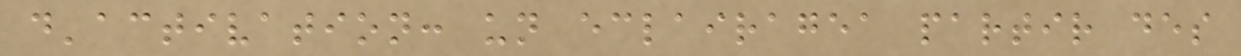d'activation: un eclairagea partir des
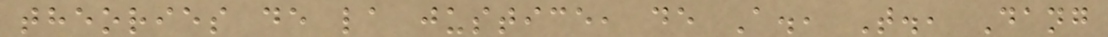theories de la justice, de A., T., Dang
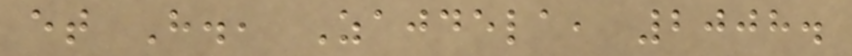et H., Zajdela, 2008.
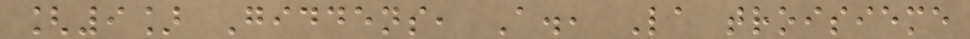[9] Giddens, A., La troisieme
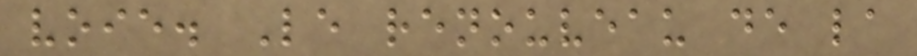voie. Le renouveau de la
